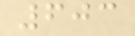603
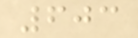603
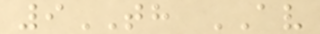9TH AV
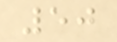50
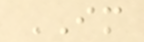IM
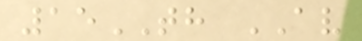15TH AV
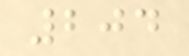204
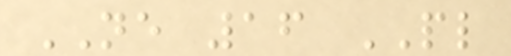NE 16 PL
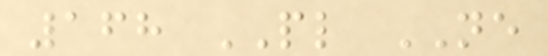168 PL NE
